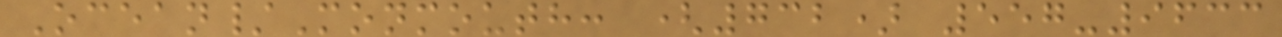Ocean/Monmouth: (732) 557-9633
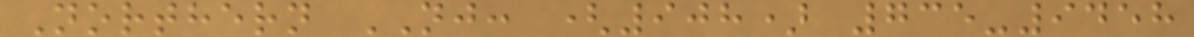Northern NJ: (908) 735-9458
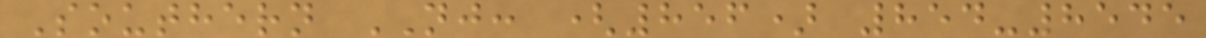Southern NJ: (856) 854-8545
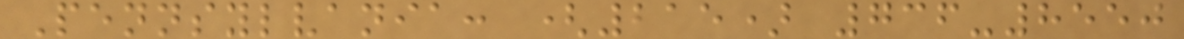Pennsylvania: (215) 736-8550
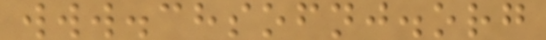www.chsofnj.org
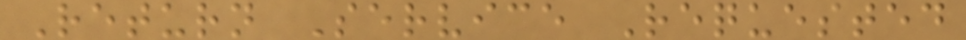Return Service Requested
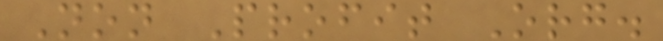Non Profit Org.
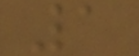1
